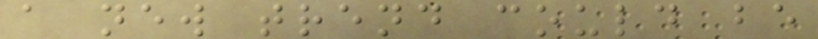a new trend could be
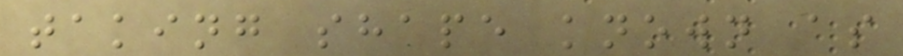taking shape known as
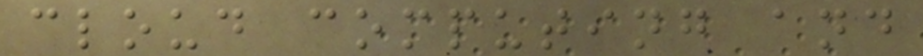cloud computing and
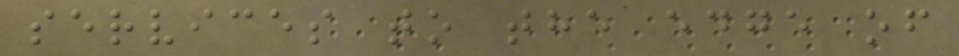services to the edge of
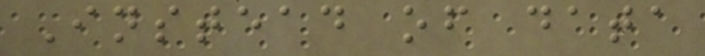Instead of data
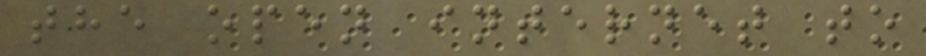the open internet to
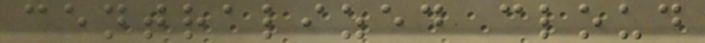centralized cloud
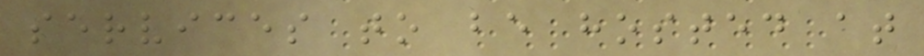services to be hosted at
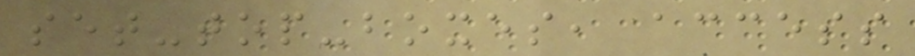set-top-boxes, access
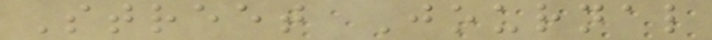Street Journal
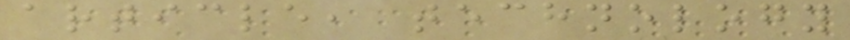article, technology
